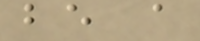be a
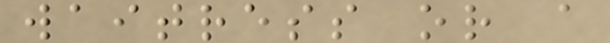waitress or a
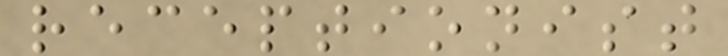receptionist
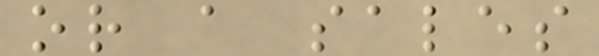or a sales
